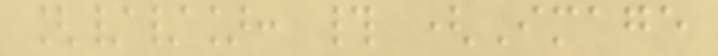[//]: # (Image
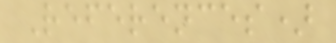References)
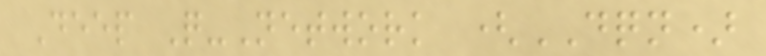Deep Q-Network (DQN)
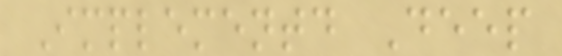Implementd Deep
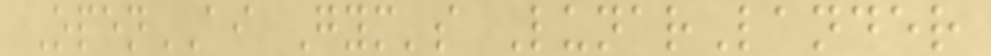OpenAI Gym's LunarLander
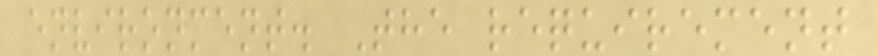environment. The requirement
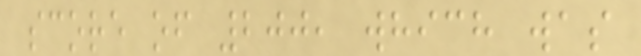score of 200, which was
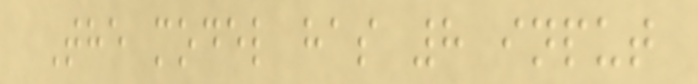The model has 8 input
